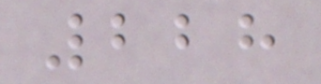228
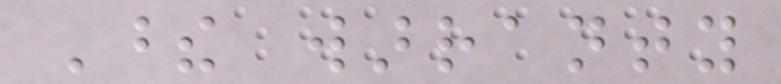These warranty
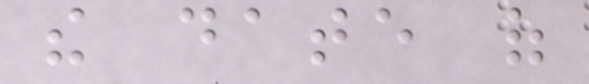the date of
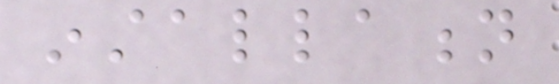installation
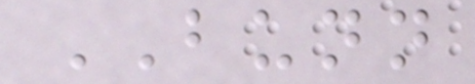BUNN
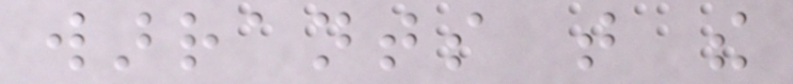warrants that the
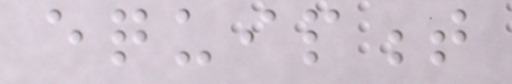equipment
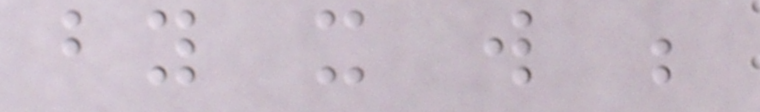by it will be
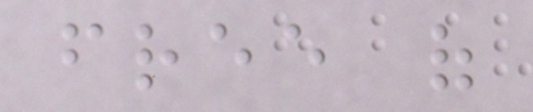free of
